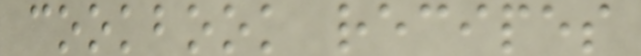cookbook recipes
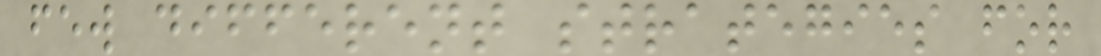few different strategies for
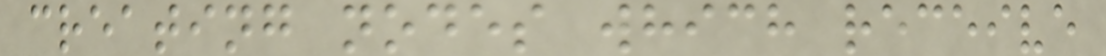creating nodes which receive
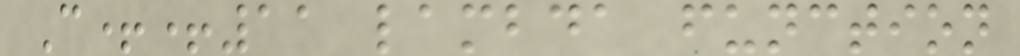C++11 lambda function
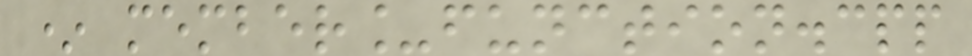* member_function.cpp
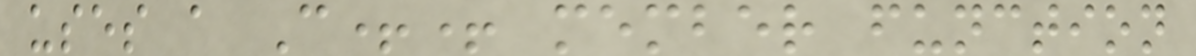uses a C++ member function
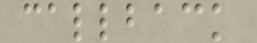callback
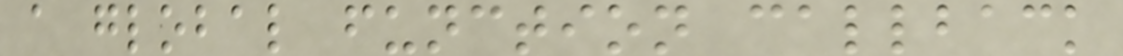a global function callback
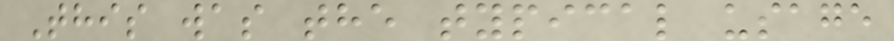This was the typical usage
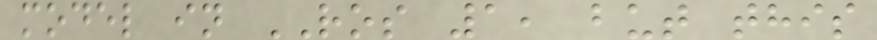model in ROS 1, but this
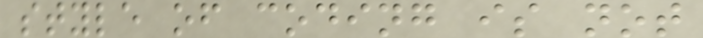style of coding is not
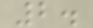2.
